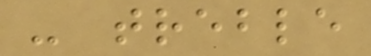- treble
